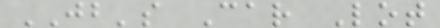JB's Car Lot
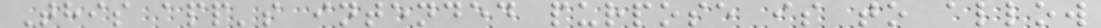This app's intended purpose is to allow
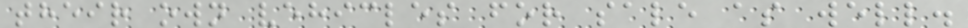their own vehicles for sale as well.
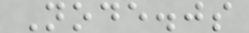Node.js
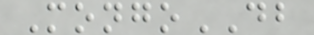MongoDB
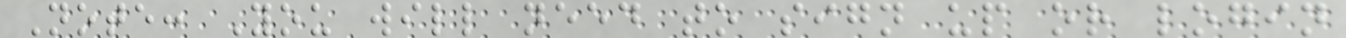Note: You will need to sign up or login
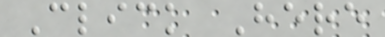Click Here
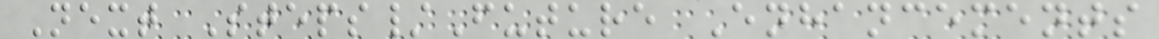Next Steps/Future Enhancements
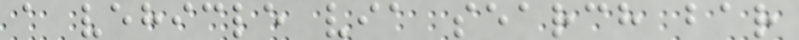a vehicle via search bar
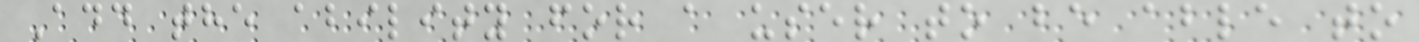Add the ability for a user to be able to
